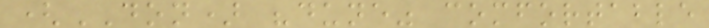(DON) "dune" comfortable
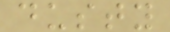dusty
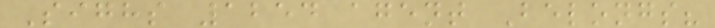Sighs 1254 agent Belongs?
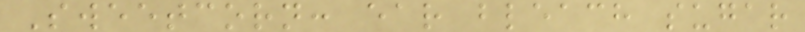Sweetcorn: ear bleach sugar
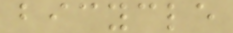bicycle
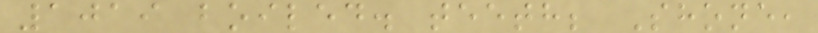1019 boiled. teeth; Shone,
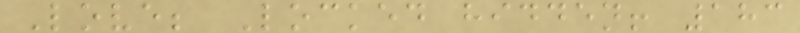Love; Locked hidden! 183
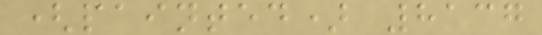(painted) 8137
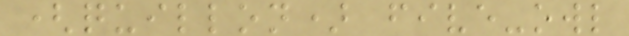(quillon) five-owl
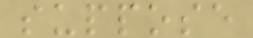suppose
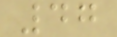47
